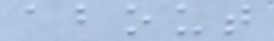about
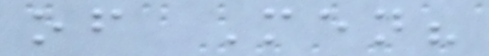of Men?
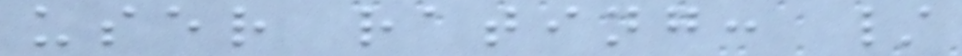user rating: /
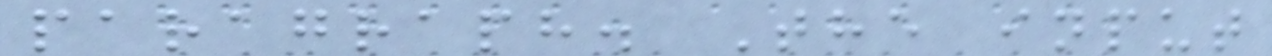paragraph. The input
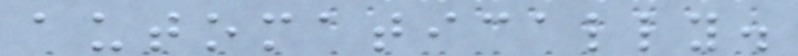automatically.
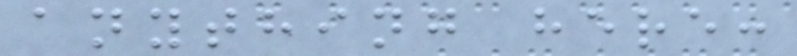anything here:
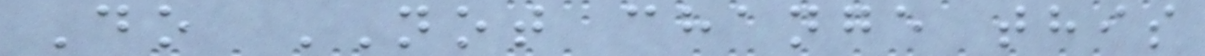Do NOT change this
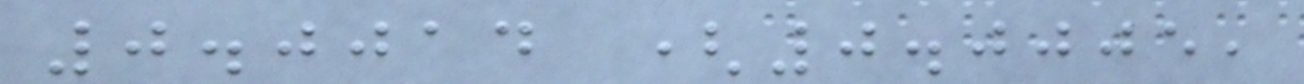0.0014 (0.0005,
